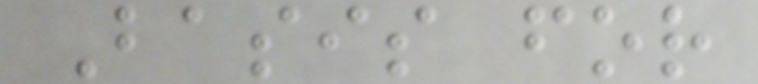Basis for
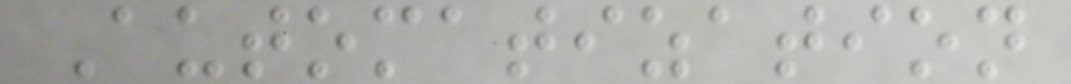Automatization
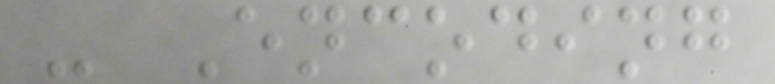- Encoding
